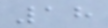18
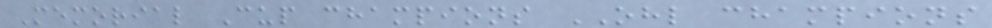Memorial Cup champions OHL champions
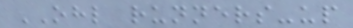OHL runners-up
